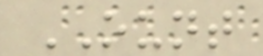OUNT
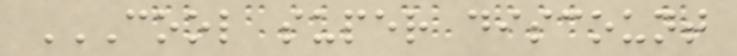COOL SUPER DISCOUNT
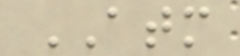ATM
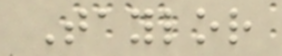Taylor
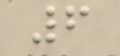6
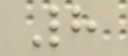8
